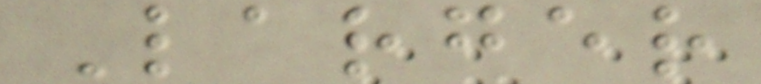Larger
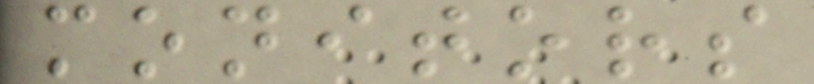monitors
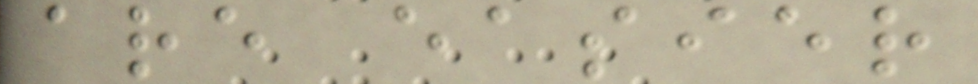are easier
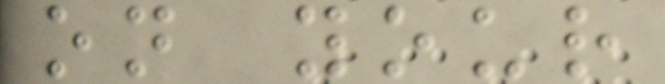on your
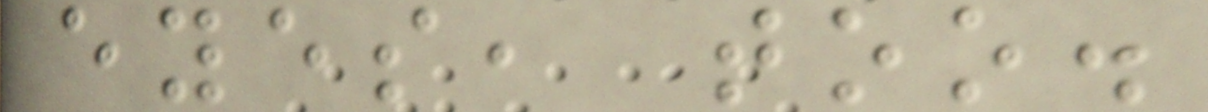eyes, too.
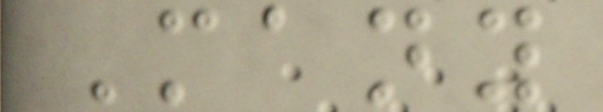Many
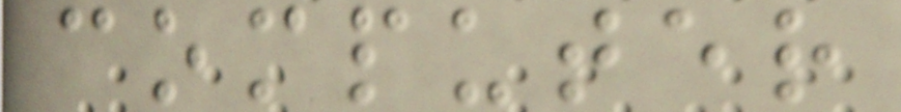computer
